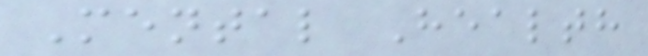Mental Health
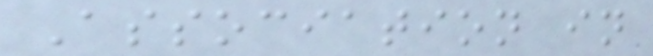Association in
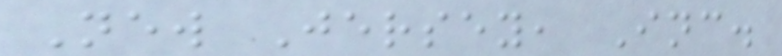New Jersey, Inc.
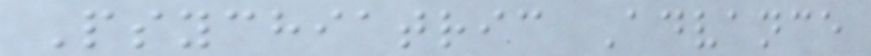Psychiatric Advance
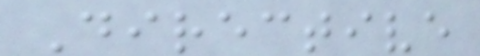Directive
